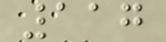117
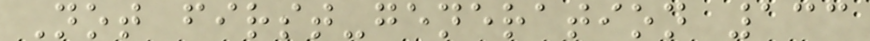Not first-generation 133
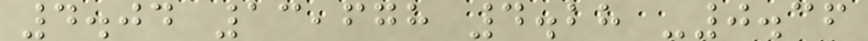4.04 13,678 4.28 -0.36
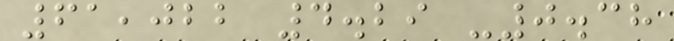61,022 4.29 -0.38
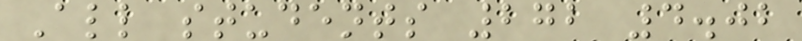All students 272 4.02
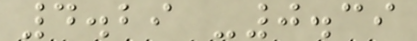4.29 -0.39
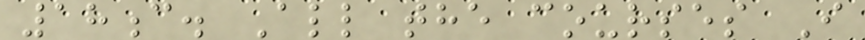18c. All the courses I
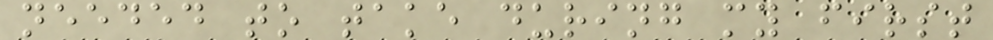needed to take during my first
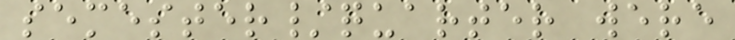semester/quarter were
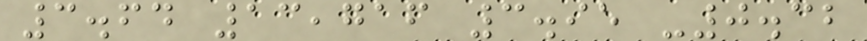3.64 13,716 3.95 -0.32
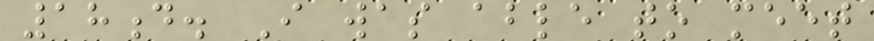18d. I was able to meet
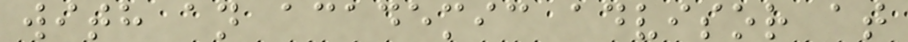with an academic advisor at
